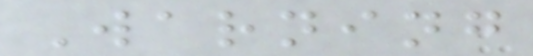Warning
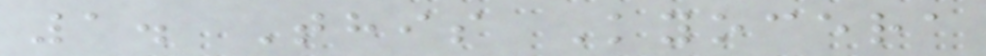1. This Kyocera
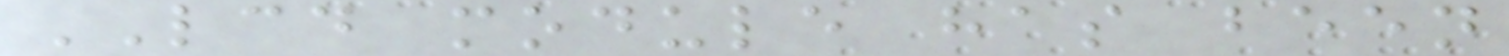LCD module has been
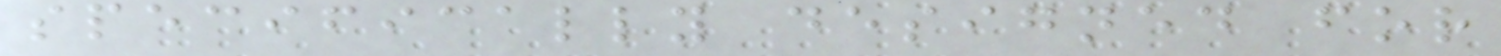specifically designed for
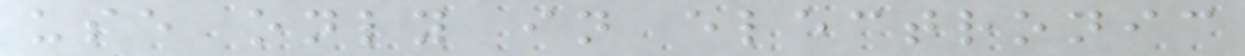use only in electronic
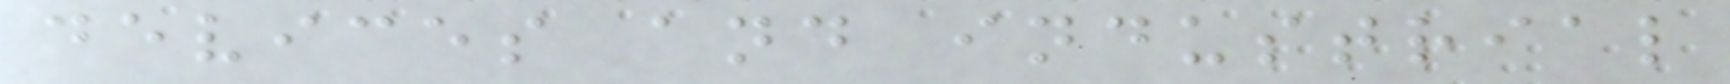devices and industrial
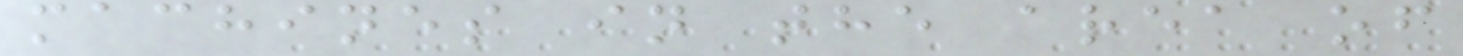machines in the area of
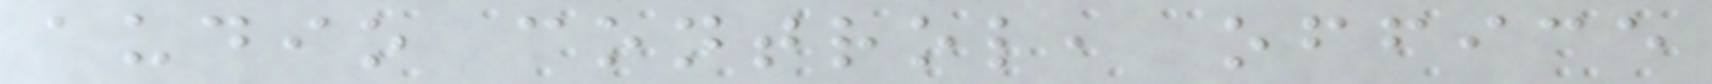audio control, office
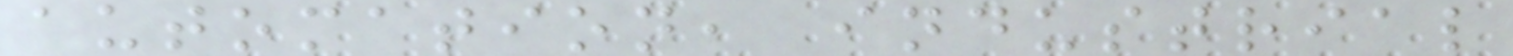automation, industrial
